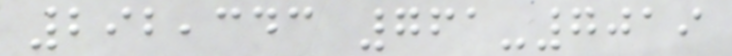292,343 761-7019
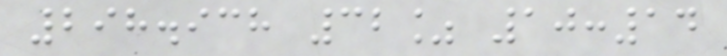298.938 32% 10:14
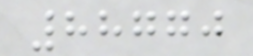88770
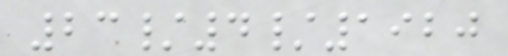23/4/1920
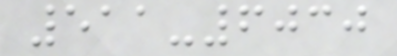511-6030
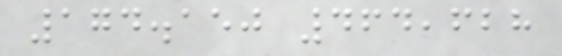174.150 464,628
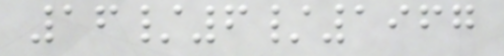16/6/1967
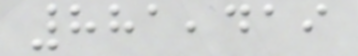881,419
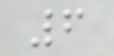6
